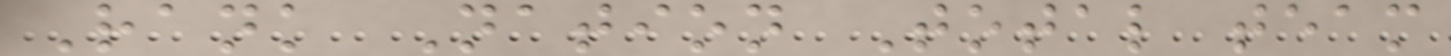Rank Nation Total team
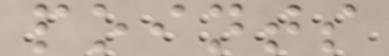points
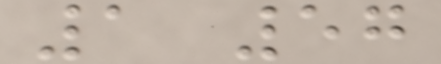1 57
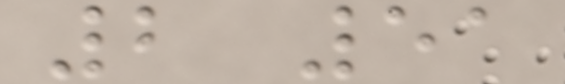2 51
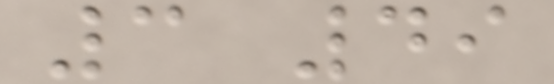3 49
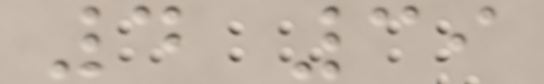4 39
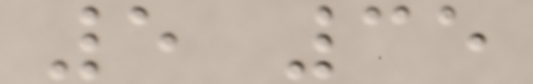5 35
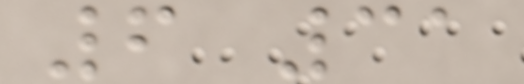6 31
